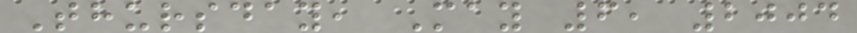Thursday, May 6, 2004
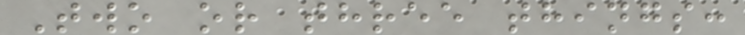Two or three things:
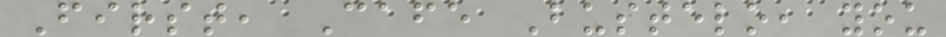First, Cafe Bustelo, you
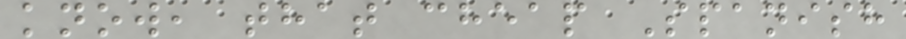know, that cheap Spanish
